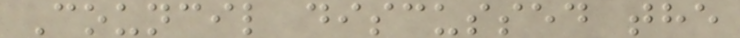Council discussed the
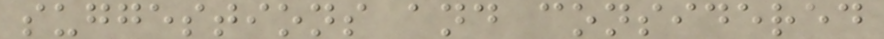suggestions and considered
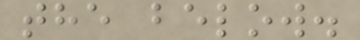the below.
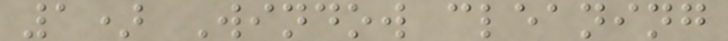1) Window cleaning
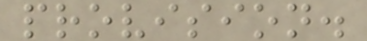provision.
